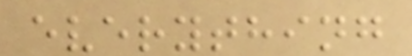everything
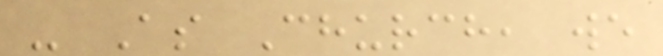- As Church, we
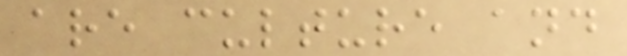are culture and
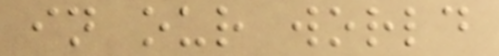in our world
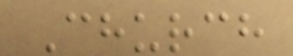Church
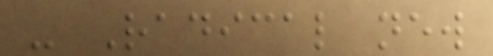- Radical new
